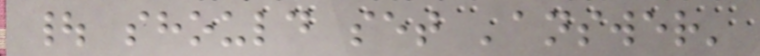| should set 'answer'
